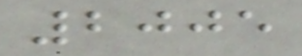2005
